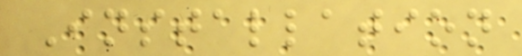Installation
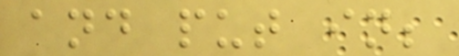and put in;
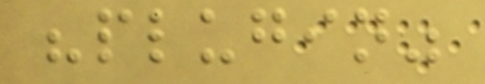"plugin"
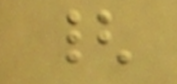{
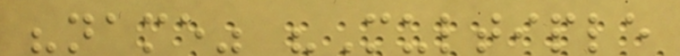"name" "Multiple
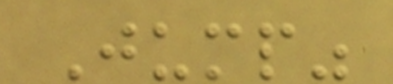Jump"
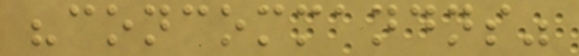"concommandns"
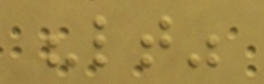"lt"
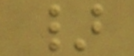}
